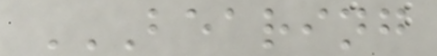BEARING
